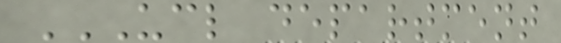UCL DEPARTMENT
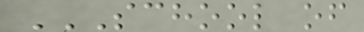SCHOOL OF
